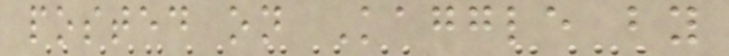posted on Kaggle by
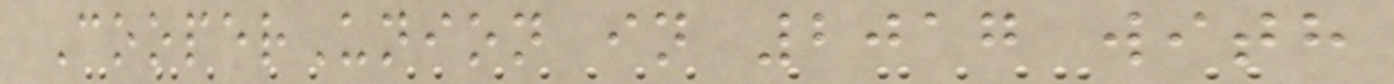CooperUnion in 2017 with
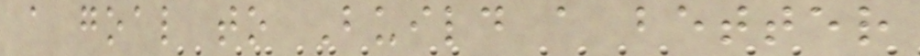a goal to Build a better
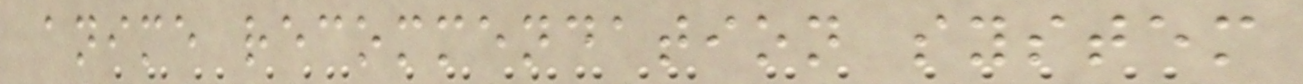anime recommendation system
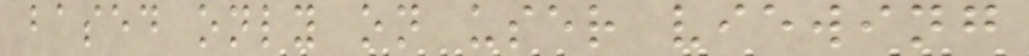based only on user viewing
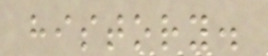history.
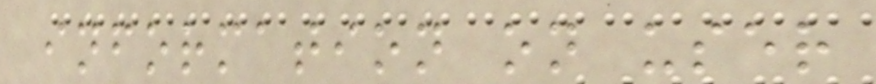information on user
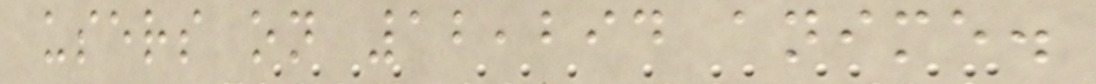users on 12,294 anime.
